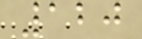120
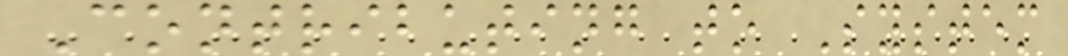Contributing to System
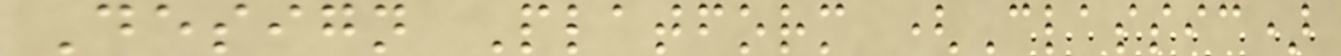Design Platform (Classic)
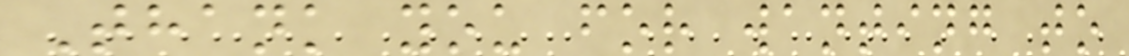Thank you for wanting to
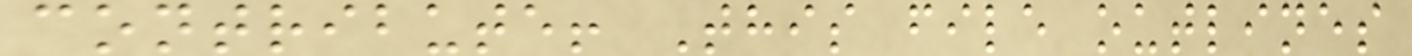contribute! This file outlines
